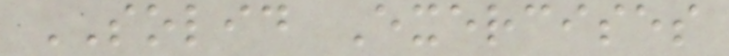SOLID Exercises
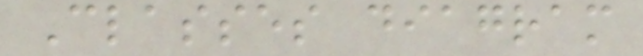Classes diagram
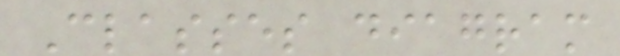Classes diagram
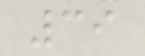39
